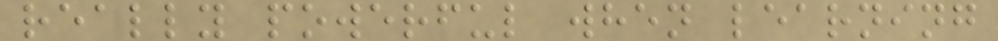really powerful when learning
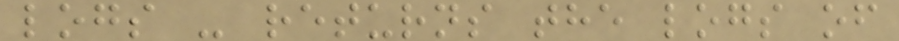logs - returns the logs of
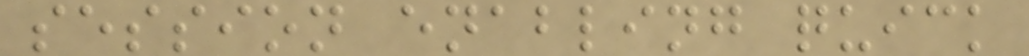session enabling quick
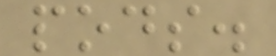pods.
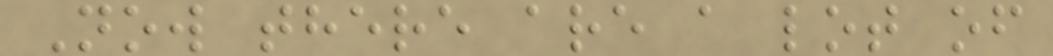Now there are a lot of
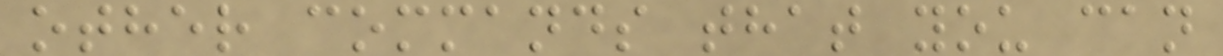other commands that you can
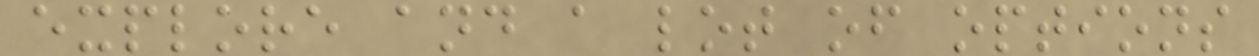explore and a lot of options
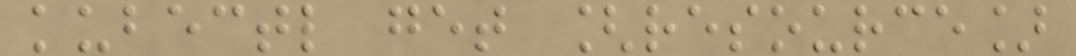kubectl get [resource]
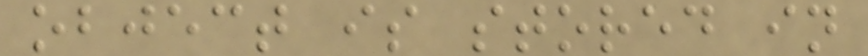object is stored in
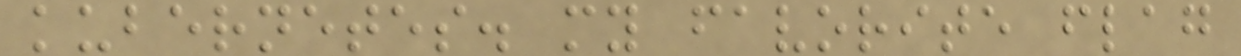kubernetes. my favorite flag
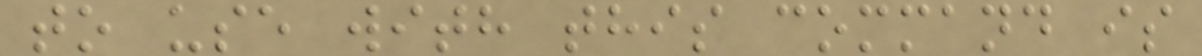to use with this command is
